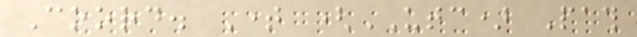Coord. Time (UTC) Path
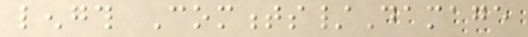length Comments/Damage
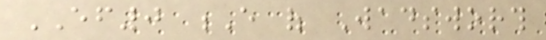EF0 E of Wadsworth
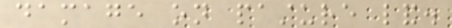damage on pasture land.
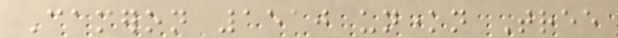Cameron 1510 unknown Tree
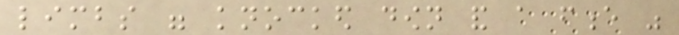limbs were knocked down and a fence was
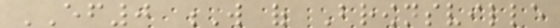EF0 W of Brownsville
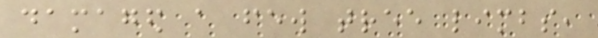damaged a few tree limbs,
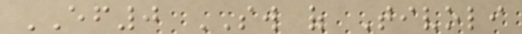EF0 SW of Tivoli
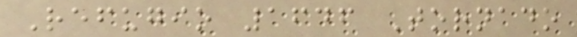Refugio 1646 Tornado
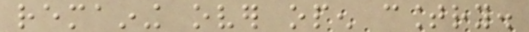remaining over open country.
